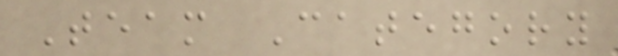Team Category
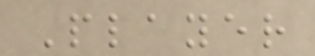Player
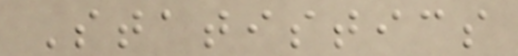Statistics
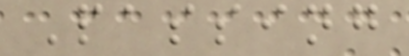Passing
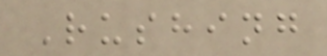Rushing
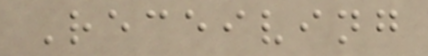Receiving
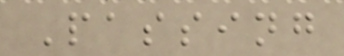Passing
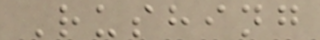Rushing
